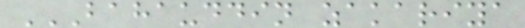BAHAUDDIN ZAKARIYA
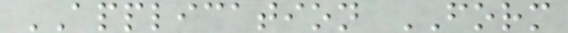APPLICATION FORM
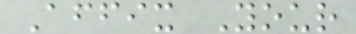Affix Your
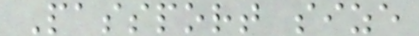Passport size
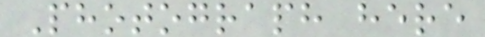Photograph here
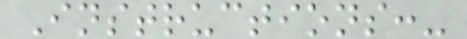Instructions:-
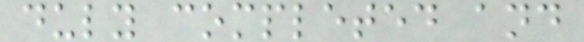duly completed and
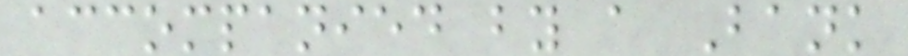accompanied by a Bank
